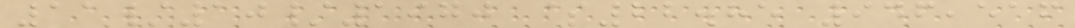11/10/1970 $22.85 946,516
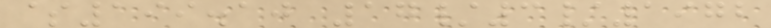$199.10 17/3/1972
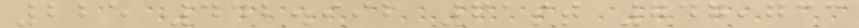225 442.992 61st 747,733
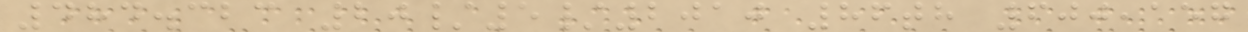484.323 20/5/2010 86th 600,157
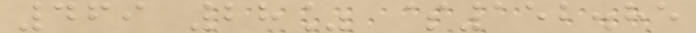469 28% $152.85
